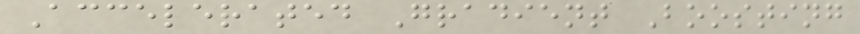Accelerated Gradient Boosting
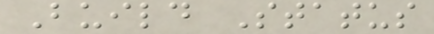Build Status
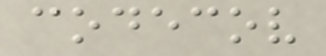codecov
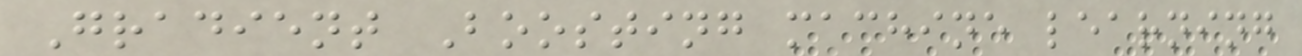Gradient Boosting machine learning
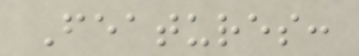Features:
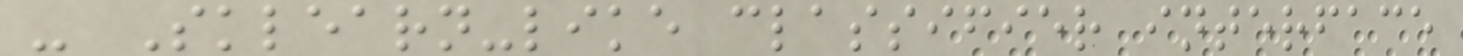- Sklearn-like classifier interface
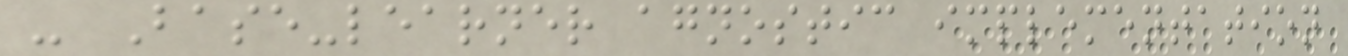- Base-learner agnostic implementation
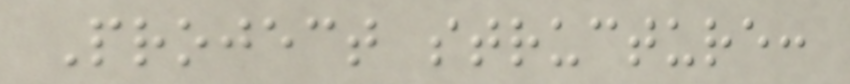Project structure:
